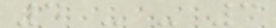4 - - 3
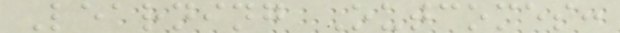Learning Outcomes:
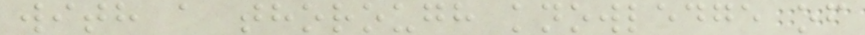with a thorough knowledge of
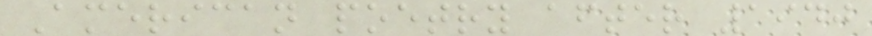American poetry after 1940
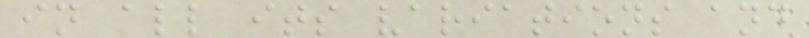in all its variations and
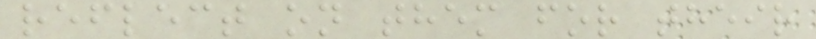reflect on them for their
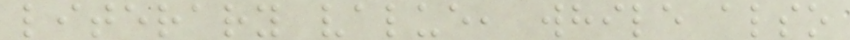literary value, while also
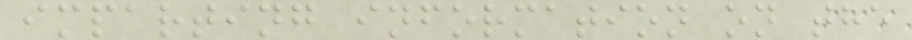imparting information on the
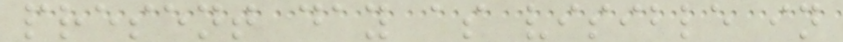present day as visible in
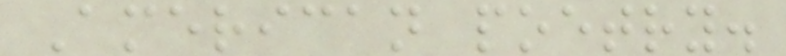American poetry.
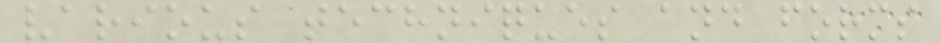various techniques and forms
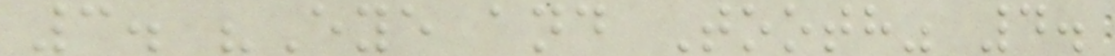3. "Eye and Tooth" 4.
